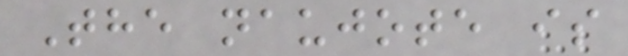The naujote is
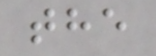the
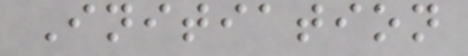Initiation
